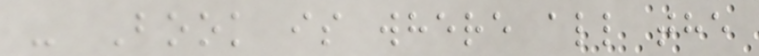- Book is where all the
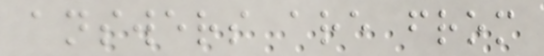answers are from
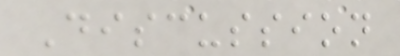Discussion
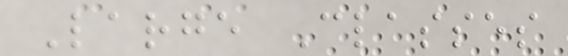Large Classes
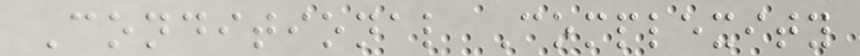Conditional Complexity
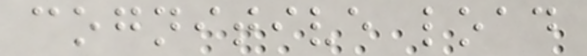cognitive load
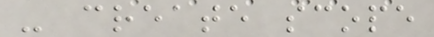- create scope
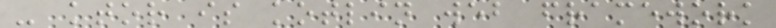- ktor is kotlin web framework
